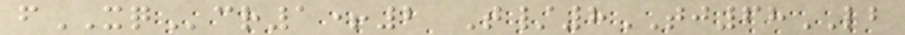fXQcr1+2 T/8TJ68LB
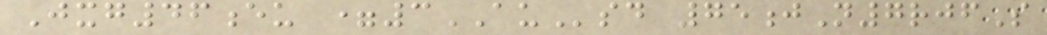Jxg46eu =3AUsd 75jN7rjfS
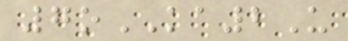7oKA2U
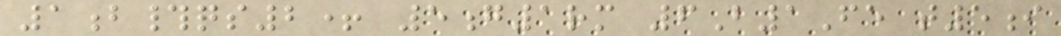1b#qs2+ 5g1rm 6B1Fe t5i
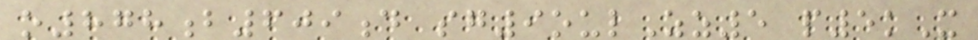o878b609d sg9oulZz5 p5kX
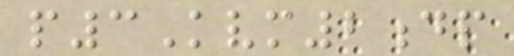p3Kvm2dp
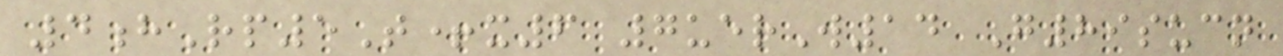4hRp5T+x6 7uerW14 G89sucn
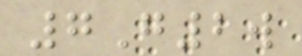7G2w
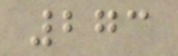273
